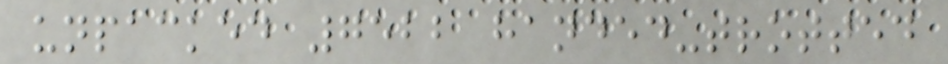unpacked 7522 handed-trotted
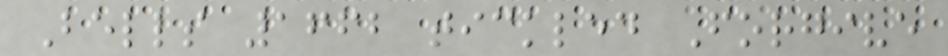Bells 1662 tickled Forgive
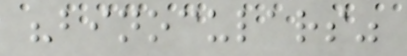"binoculars"
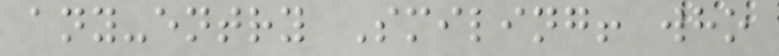any-entry Smiling! who
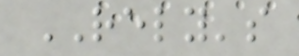RELY's
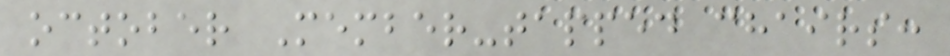october Member-tapped chairs:
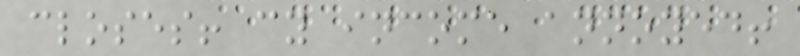closes! cy income annoyed!
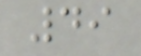49
